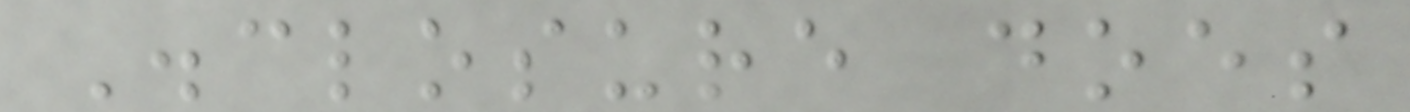Disclosure does
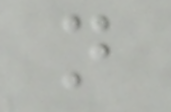not
